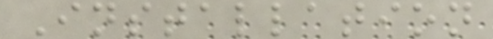Installation
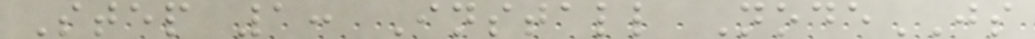Step 1: Install NodeJS
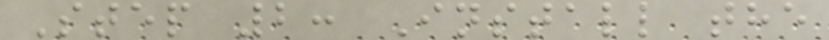Step 2: Install the
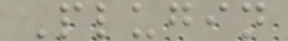Plugin
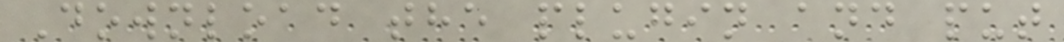Download the plugin and put
